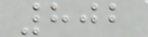802
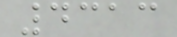4313
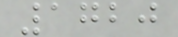1720
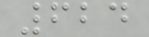624
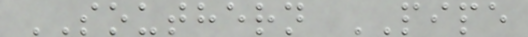SOUTHERN PIPE
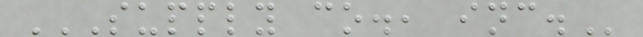SUPPLY CO., INC.
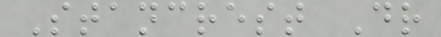Stancrest Dr
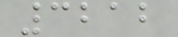3212
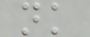nk
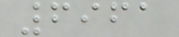6961
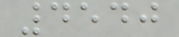4540
